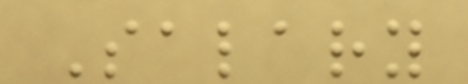Salary
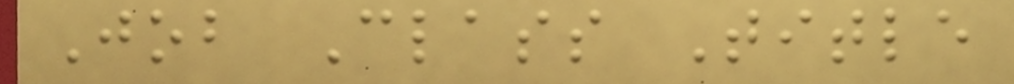Job Class Title
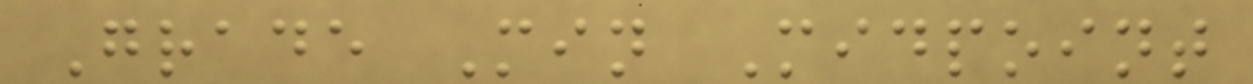Grade Min Midpoint
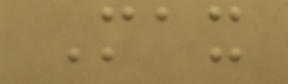Max
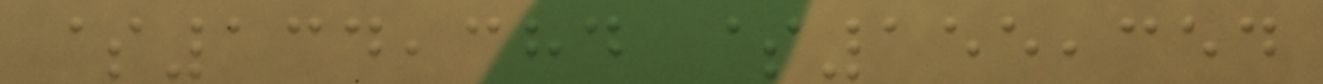$134,384 $155,354
